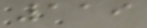119
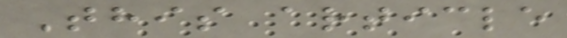This article
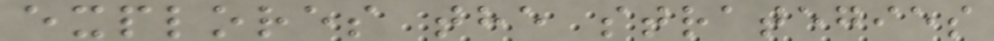explores the strategies
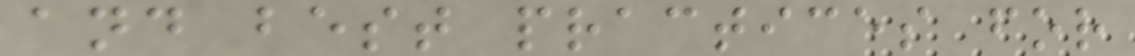and best practices for
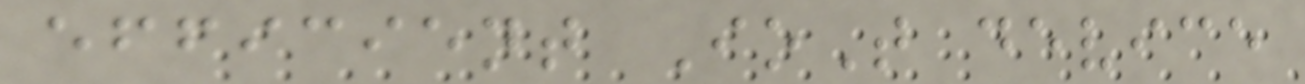efficient IoT device
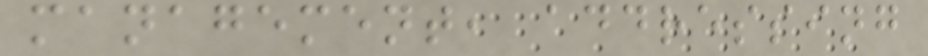management, addressing
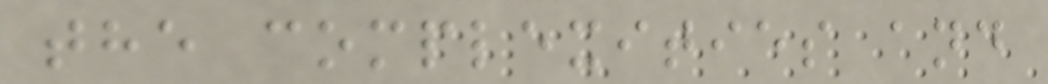the complexities and
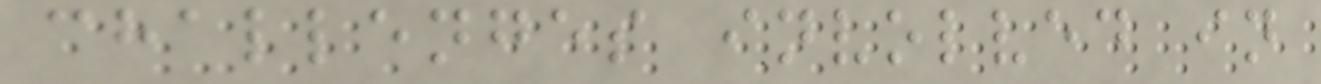challenges involved in
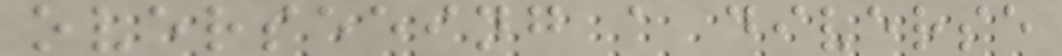overseeing a diverse
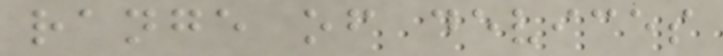range of devices
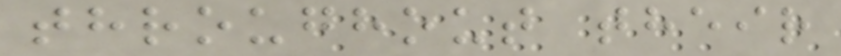throughout their
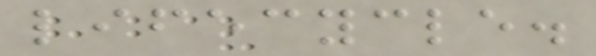lifecycle.
